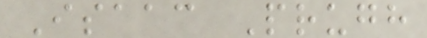Isaac Prugh
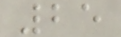25
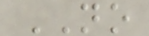NO
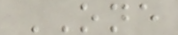ONE
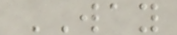WAY
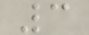3
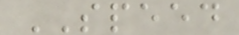SPEED
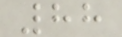88
